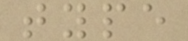type
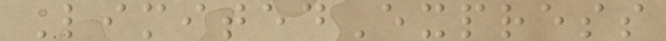LimitedExpress
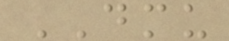DMU
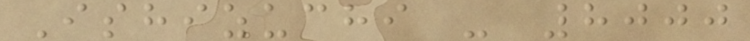Ishizuchi - 8000
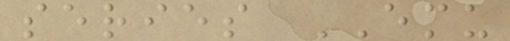series EMU
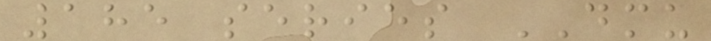185 series DMU
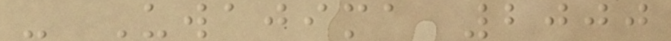- Uwajima 2000
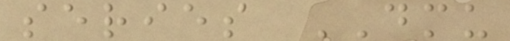series DMU
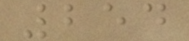254
